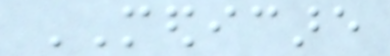MEDICARE
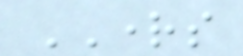RIGHTS
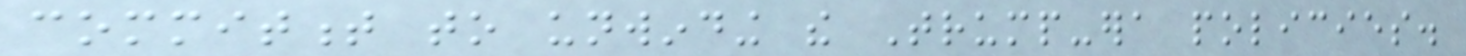commitment to unwinding the Trump-era policies.
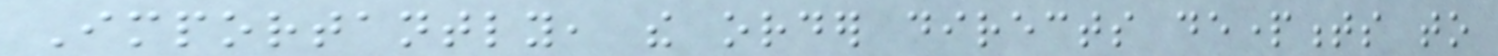Importantly, the order directs departments to
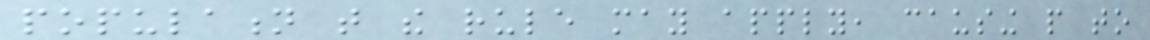population that the rule may apply, causing people to
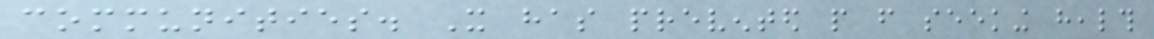communities. It has prevented people from seeking health
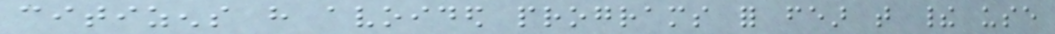citizens have avoided programs for fear that their use
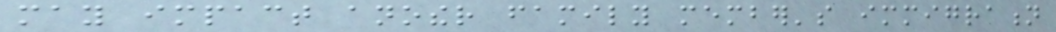may impact another family member's immigration
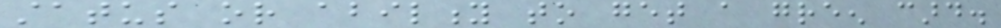status or ability to get a green card.
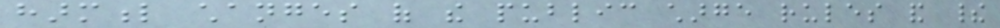harmful changes of the public charge rules and their
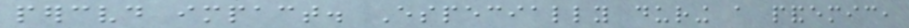perceived impact. Especially during a pandemic,
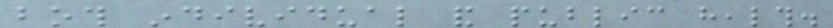both individual and public health.
